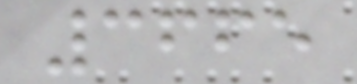3665
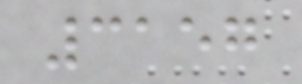3157
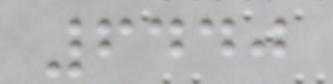6440
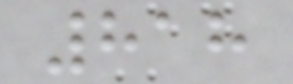818
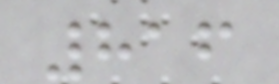816
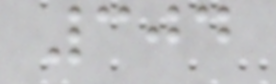304
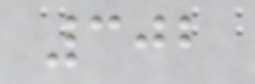302
